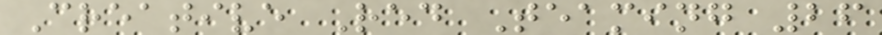Creative Red Teaming 26
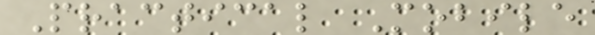Practical Mobile
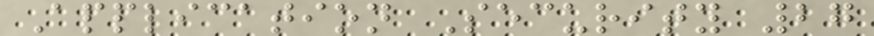Application Security 27
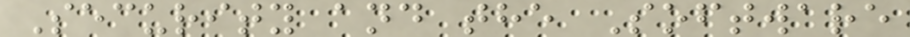Security and the Software
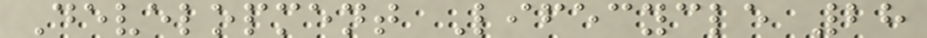Development Lifecycle 28
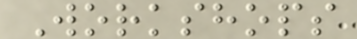Workshops
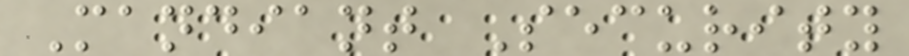Mandiant Security
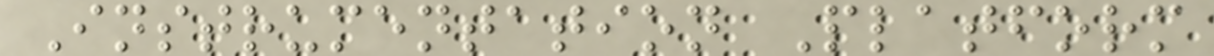Instrumentation Platform
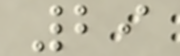29
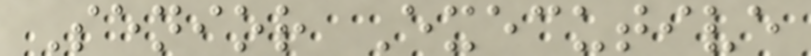Senior Executive
